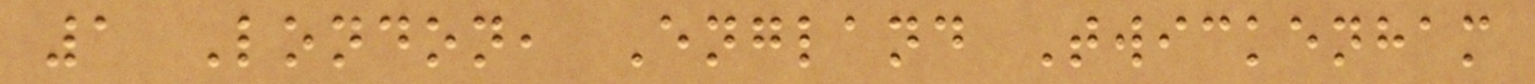1 London, England Twickenham
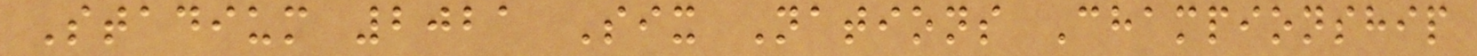Stadium 2021 Six Nations Championship
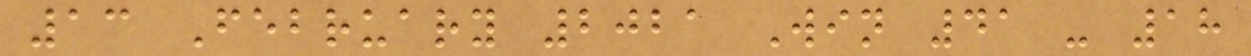13 February 2021 Win 41 - 18
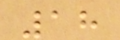18
